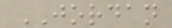JORDAN
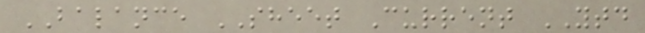BALANCE SHEET Current YTD
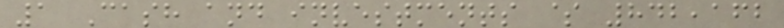1 Cash and investments $ 842,162
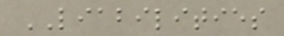LIABILITIES
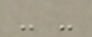- -
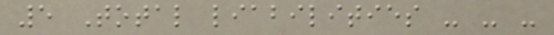5 Total liabilities - - -
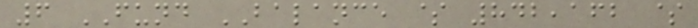6 FUND BALANCE $ 842,162 $
